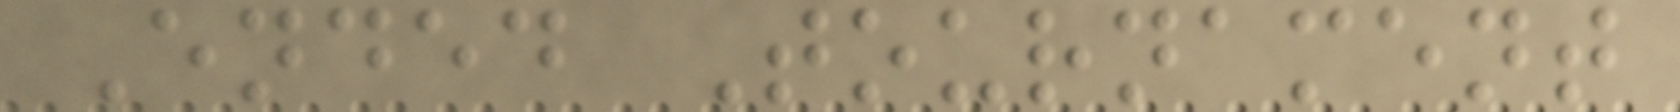Ended Tournament
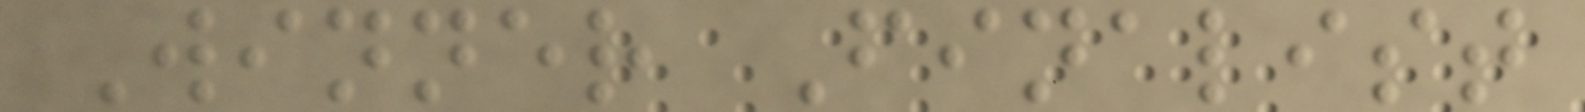Winner Finalist
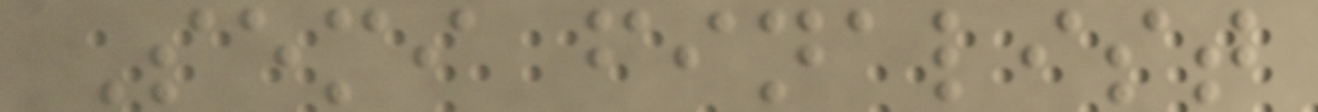Semi finalist
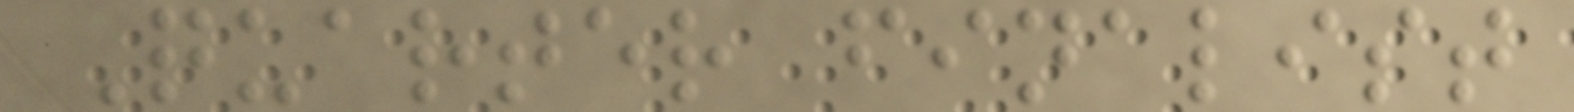Quarter finalist
